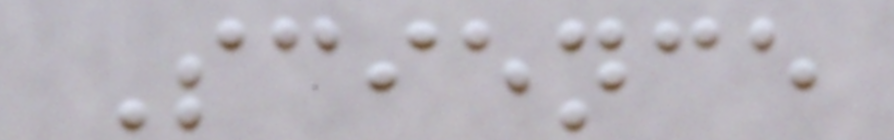Science
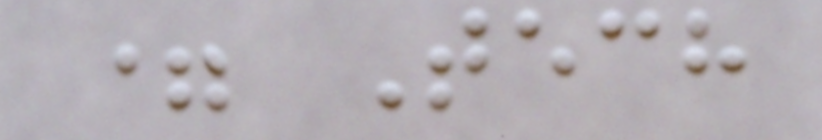= Tech
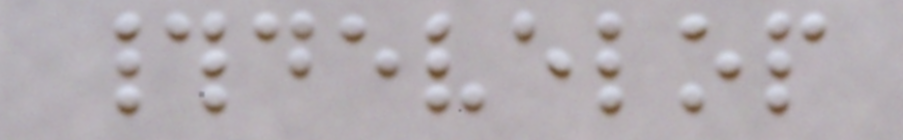#develop
